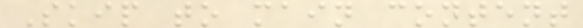Skip to main content
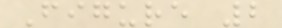Figure 2
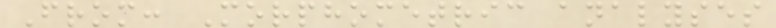From: Morphometric analyses
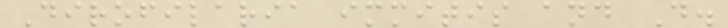Dirofilaria immitis and D.
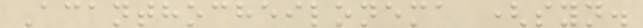Acanthocheilonema (syn.
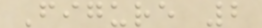Figure 2
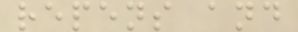repens and
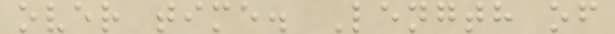over time. Length of
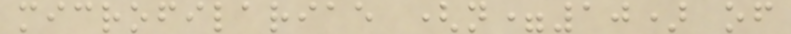microfilariae (n=10) of
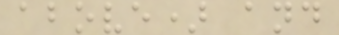above) and
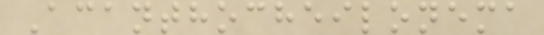Acanthocheilonema
